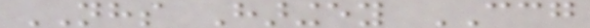NHS Haringey CCG
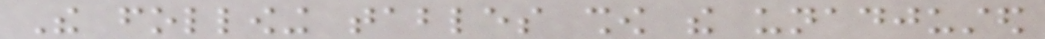The following tables show the unadjusted
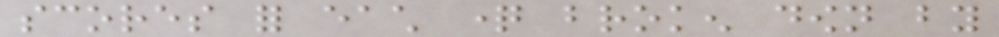scores for each question broken down by
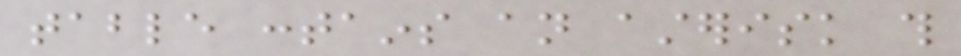table contains an asterisk this
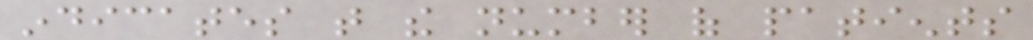indicates that the number of patients
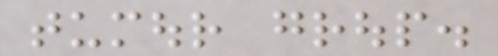tumour group.
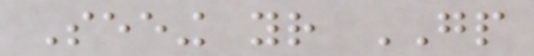Seeing your GP
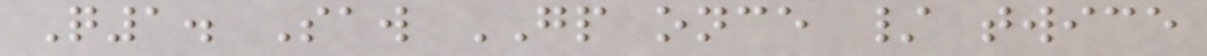Q1. Saw GP once / twice
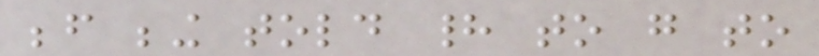before being told had to go to
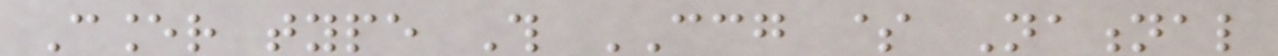Cancer type This CCG $ National
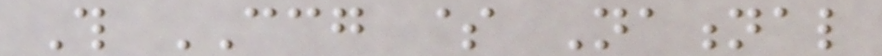This CCG $ National
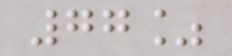77%
